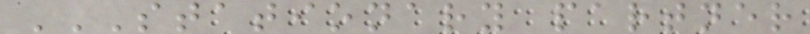STATIONARY PARTNER
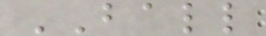BALL
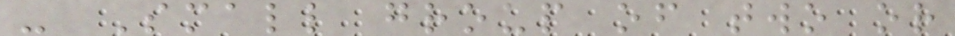- Small group of two or
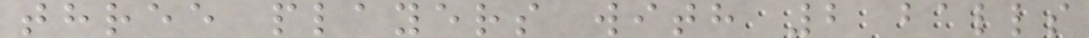three players with 2 balls
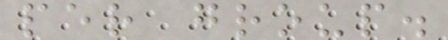per group.
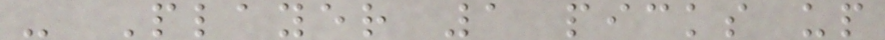- Player 1 picks up
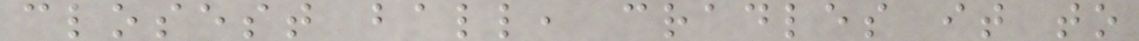closest ball, cradles it to
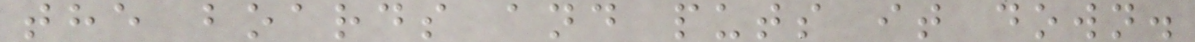the boards and puts it down.
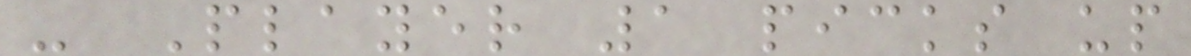- Player 1 picks up
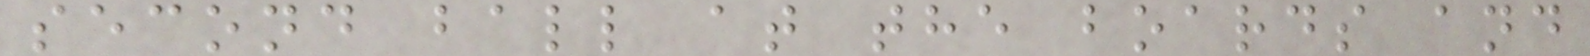second ball at the boards and
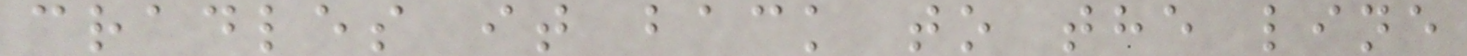cradles it back to the line
